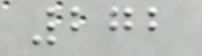272
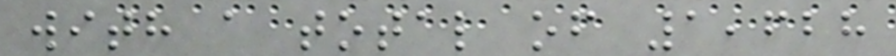with a total of 1,628
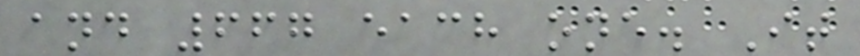and 667 each one. It
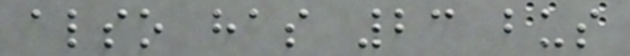also has 23 bus
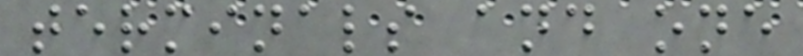terminals and one
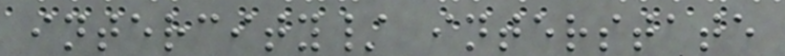intercity/ interstate
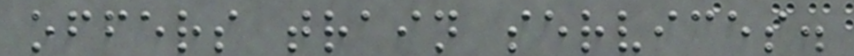offers train services.
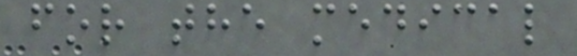for the medical
